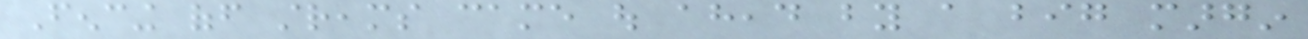Fencing off streams came out ahead by a big margin
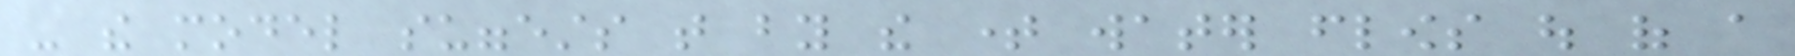- the model suggests that by the time water flows out of a
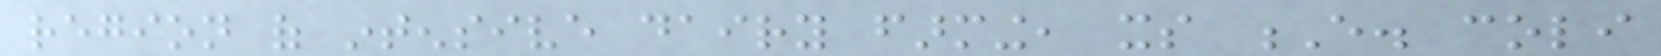region of intensive dairy farming, its E. coli
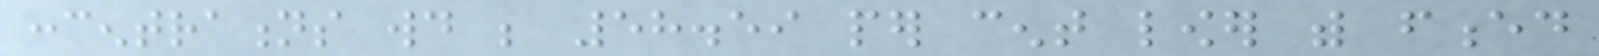concentrations would be 58.59 per cent lower with fenced
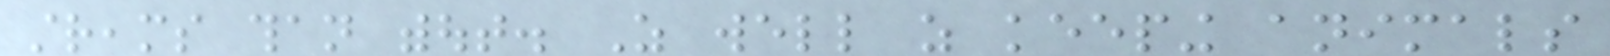streams than without. As well as keeping animals
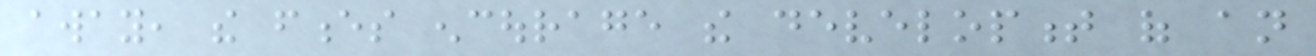away, the fences encourage the development of an
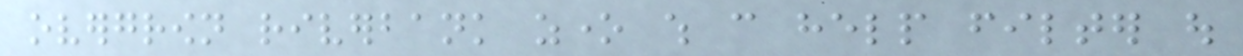overgrown riverbank zone which can help filter out
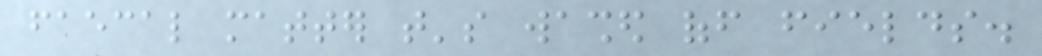faecal matter that's washed off fields.
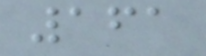161
